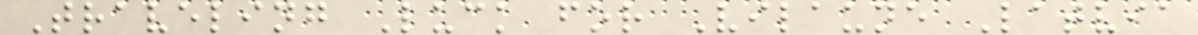Traveling Luck for Vilaune Latvia
